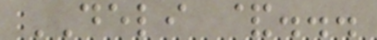DELI &...
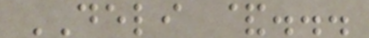DELI &...
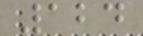124
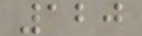120
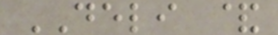DELI &
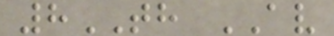8TH AV
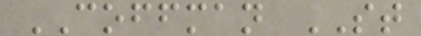COFFMAN ST
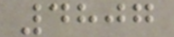4807
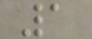1
